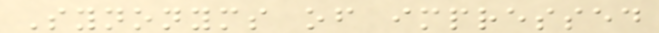Synonyms of impressed
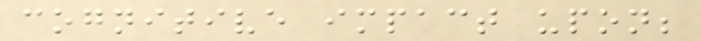cognitive impact upon;
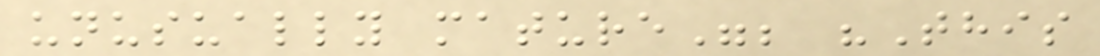unusually mature"; "This
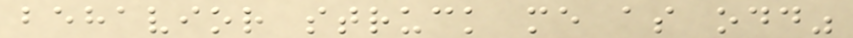behavior struck me as odd"
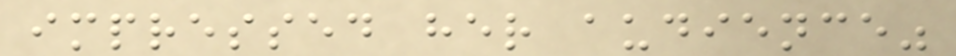impressed her audience"
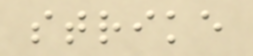strike
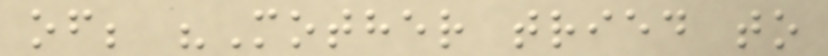of; "Mother tried to
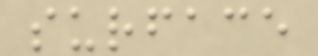surface
